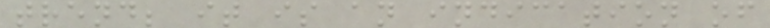trend; it is an indication of
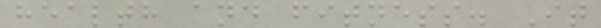health and fitness. It
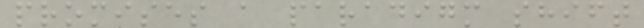promises a paradigm shift
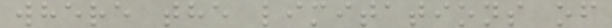where the limitations of
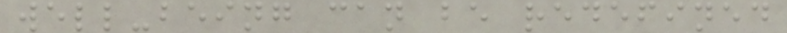well-being can be redefined
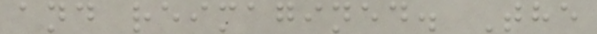and reimagined. The
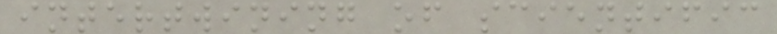intertwining of scientific
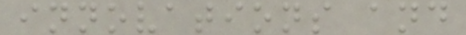innovations and
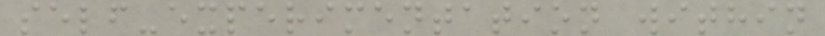self-experimentation within
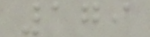179
